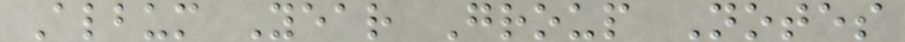Album Year Group Notes
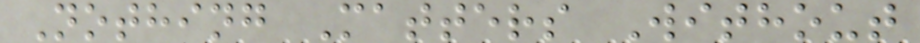Nothing Matters Without
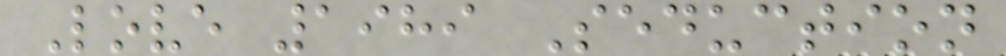Love 1989 Seduction
